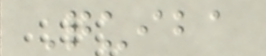Quiba
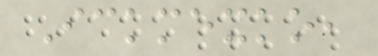Ickmexko,
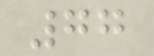77
